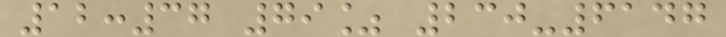12:37 79% 230-6147
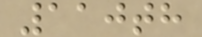110th
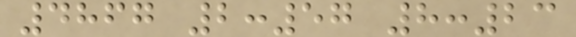4867 2:57 8:23
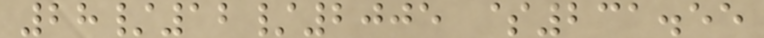28/12/2005 $231.55
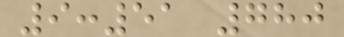9:51 780
